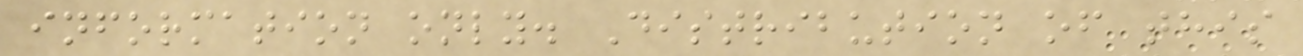information only. Distribution of this
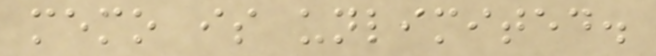memo is unlimited.
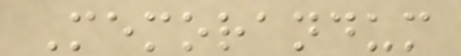Memorandum
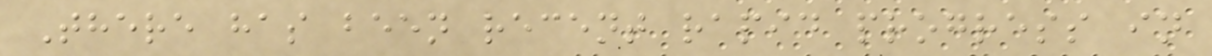There has been recent rapid progress in
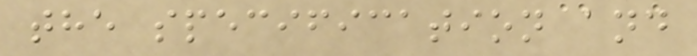the specification and
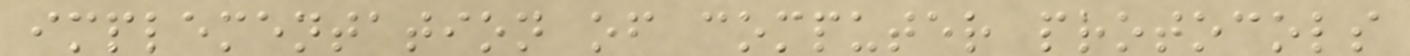implementation of computer protocols
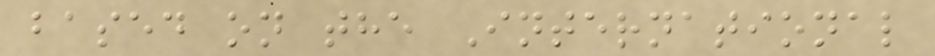based on the International
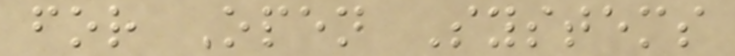for Open Systems
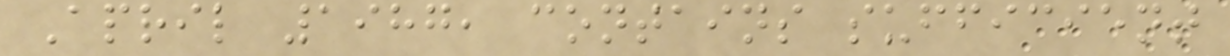April 1987, contains sufficient
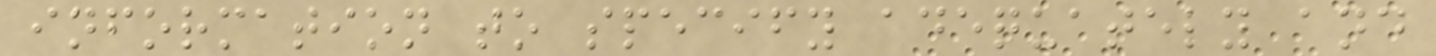information to specify adequately and
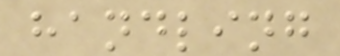handling
